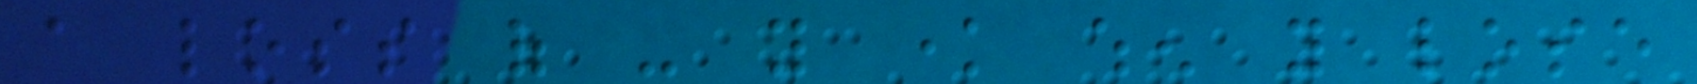a loss of - you know when you lose
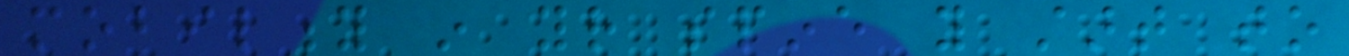mobility in your spine you start to
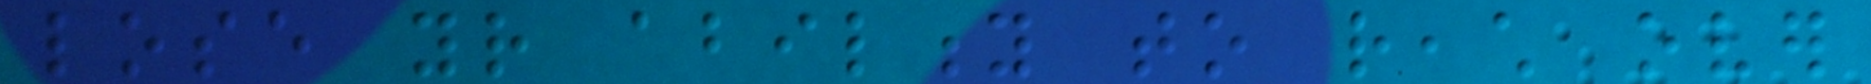lose your ability to reach over
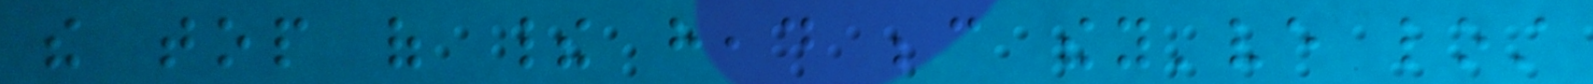the top of their head because they've lost
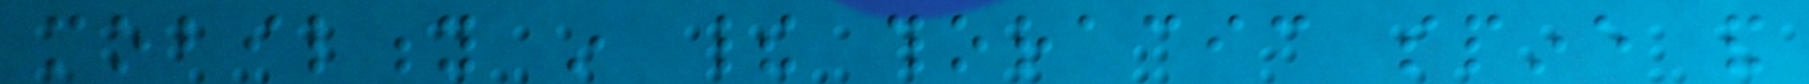mobility in their thoracic spine and
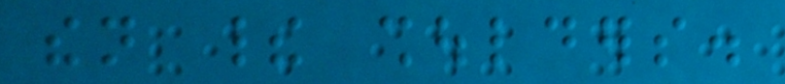then their shoulders.
